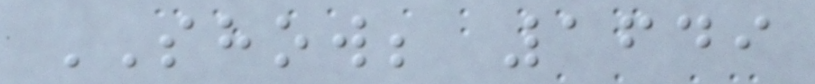SHOW; 1649
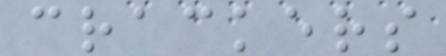crackers
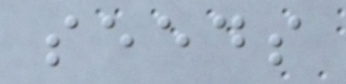seeds
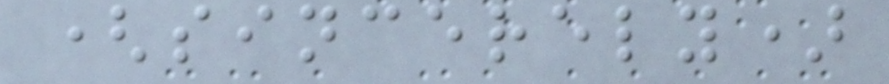(sincerely)
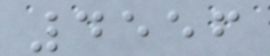4556
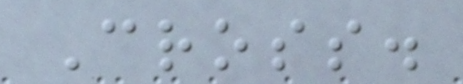Cross.
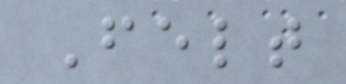Felt
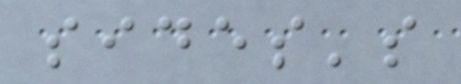sides's
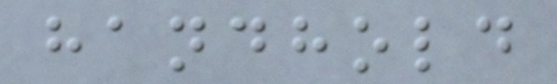handhold
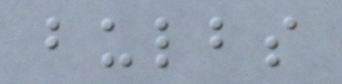bulbs
